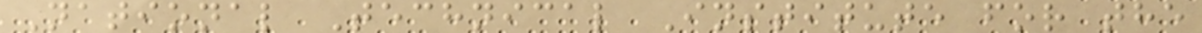National Technical Institute for the
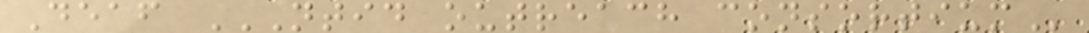Deaf NTID OUTREACH CONSORTIUM
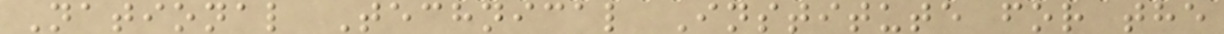National Technical Institute for the
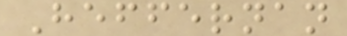Heffernan
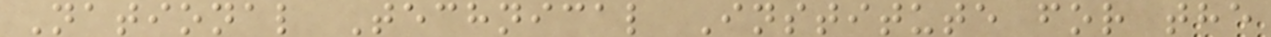National Technical Institute for the
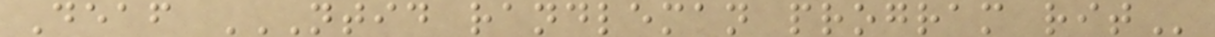Deaf NTID RANDLEMAN PROGRAM RIT
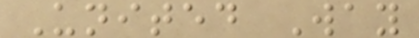United Way
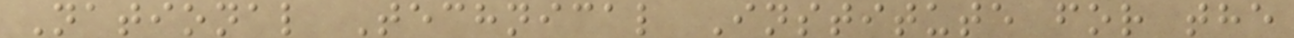National Technical Institute for the
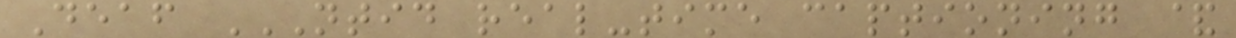Deaf NTID REAL-TIME CAPTIONING &
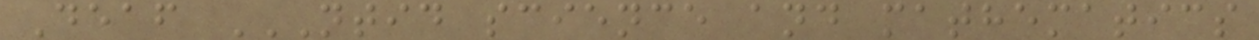Deaf NTID SCIENCE AND MATHEMATICS
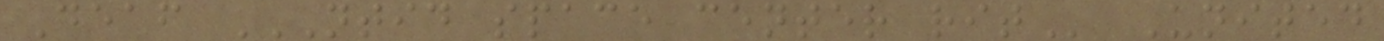Deaf NTID SPACE CENTER RIT United
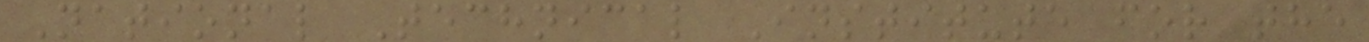National Technical Institute for the
